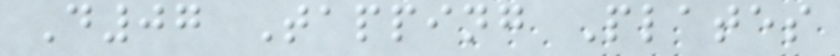D07 Tapping Plates
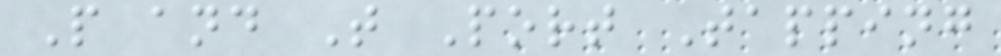P and T Port Tapping
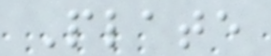Plate
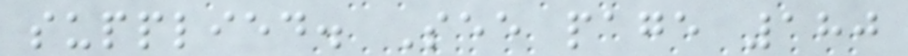supplied. See page 180
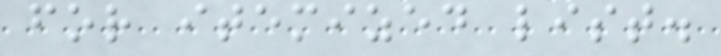for itemized list.
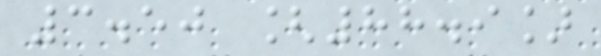3.50 [88.9]
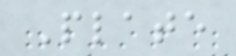Plate
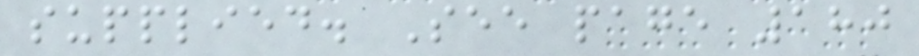supplied. See page 180
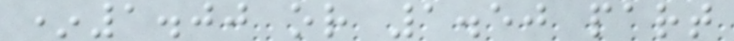*1.00 or 1.50 part
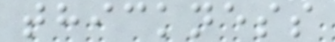thickness
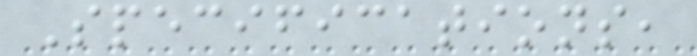Specifications,
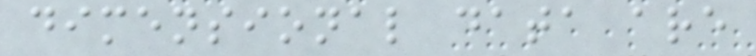dimensional data are
